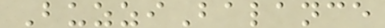BuzziBalance
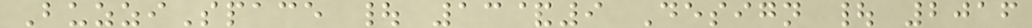BuzziSpace | 13&9 Design | 2016
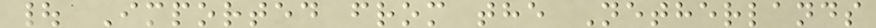| Imported from the Netherlands
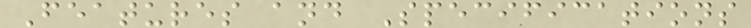Features and Specifications
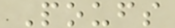Poufs
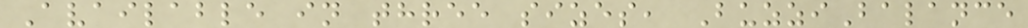Available in three sizes, BuzziBalance
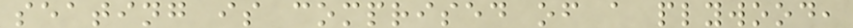seating is comprised of a plywood,
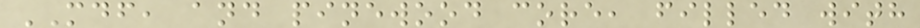MDF, and pinewood core, filled with
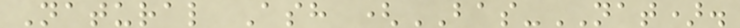Natural Ash (BAS-NAT).
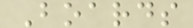Boards
